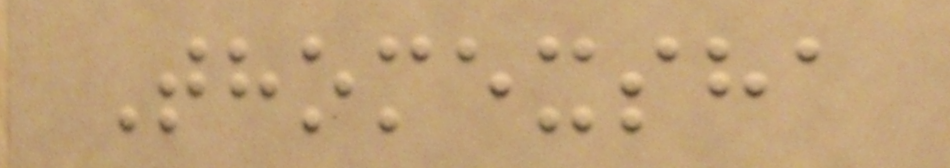Thomexsha
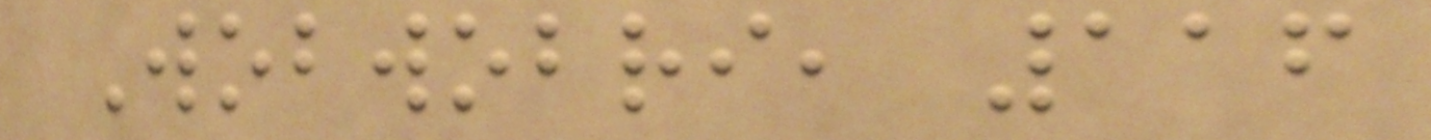Wobwobri, 116
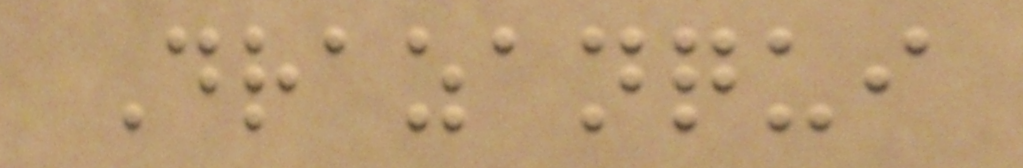Drazanqui
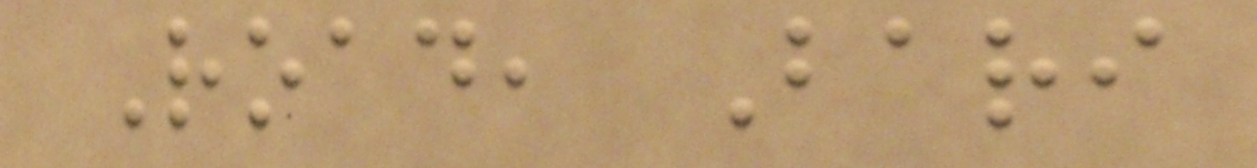Road, Bari
